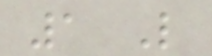1 Like
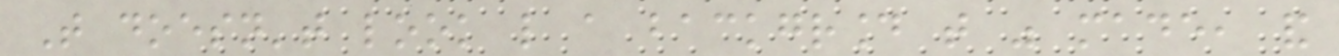That doesn't look like a background that was made, and
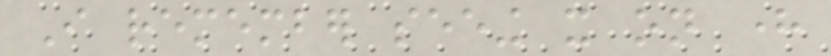I remember seeing it on here
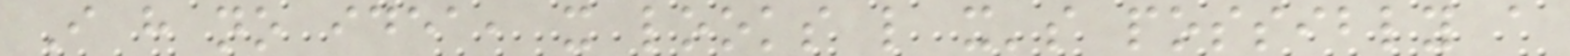I have no idea, it looks like it's possibly a
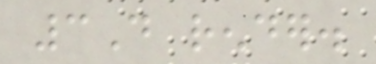3D render.
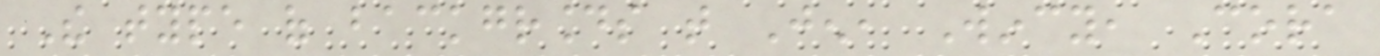The type of backgrounds that Jen, Wincy, Cora
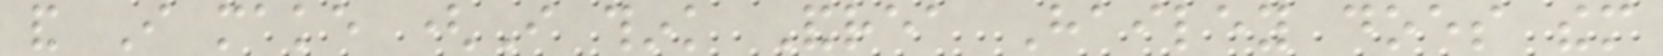and I make (I think Andrea Hailey does them
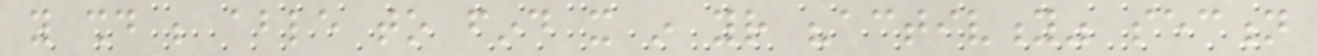you should be able to find it in your "activity" section
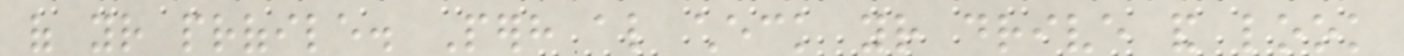of your profile. Perhaps also check your drive and look
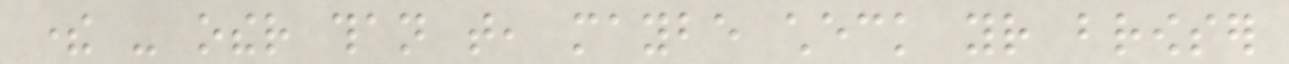there - other than that, maybe check your browser
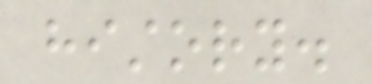history.
